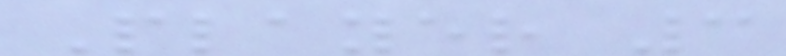Player 3
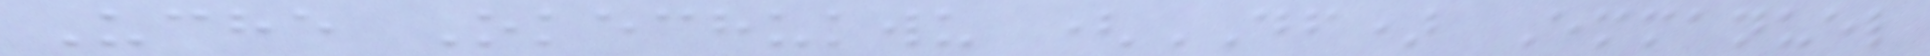Uche Okechukwu (DF) Emmanuel
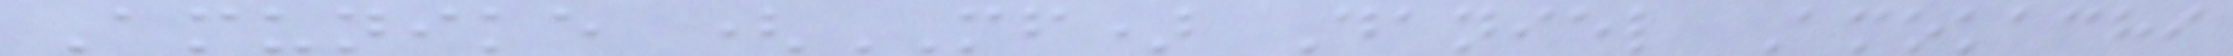Amunike (MF) Daniel Amokachi
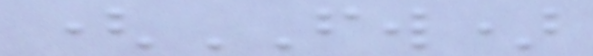(FW)
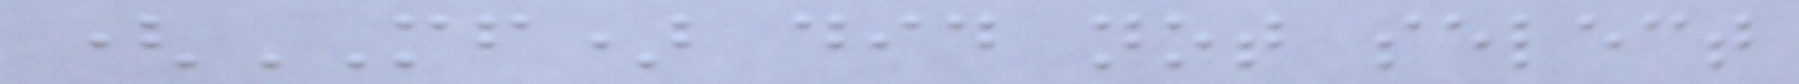(MF) did not select
